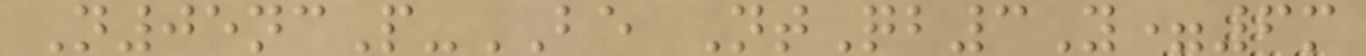N05ncP-BE NtQb3Y=6m
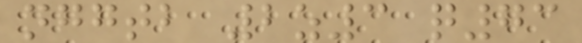nggtb 2z3 q73
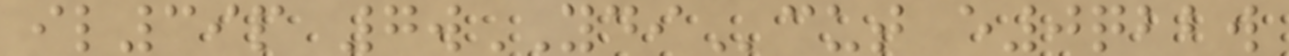il39p 7wYDIcut e0qbbw
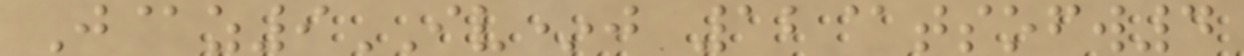J@z9IV*j 12@tsofw4
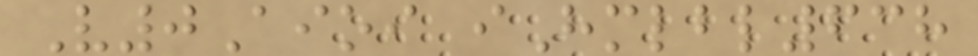V0Aioi iHmlbl638
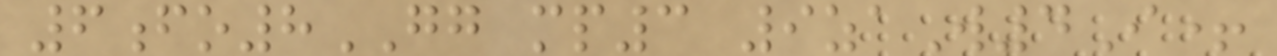6fo8GG mp3 9zaW4I+
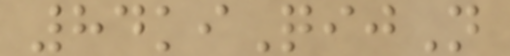84kiQijN
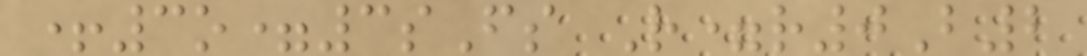+3o=3sFs R=r0B2
